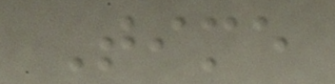Time
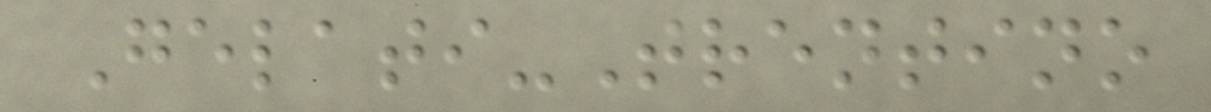Gelati-Trentino
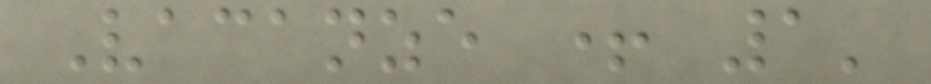Vacanze + 1'
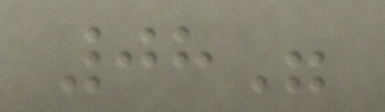08"
